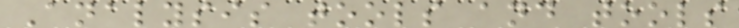Analysis tools and tools
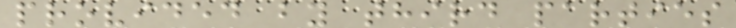provided by third parties
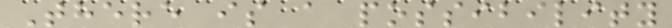There is a possibility
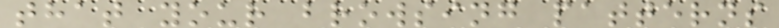that your browsing patterns
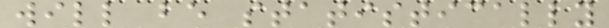will be statistically
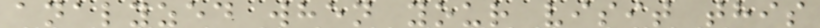analyzed when your visit this
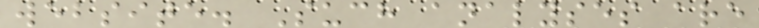website. Such analyses are
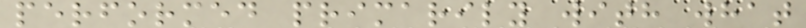performed primarily with what
